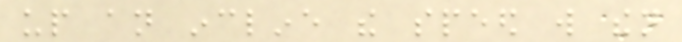up an incline the speed will then
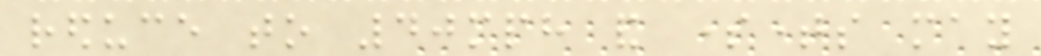reduce to 40mph and sometimes may
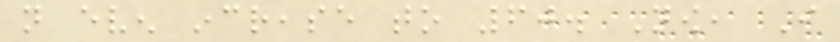not even increase to 60. Now, I
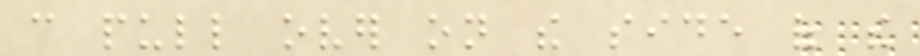can pull over on the side of the
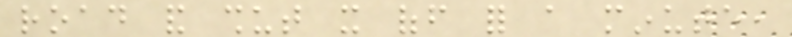road and shut it off for a minute,
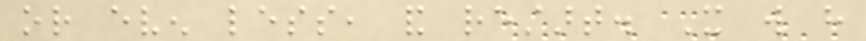or even less, and restart. It will have
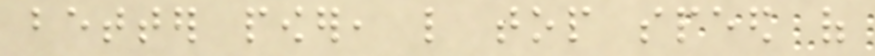better power, like top speed of
